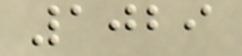1029
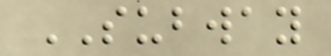SUBWAY
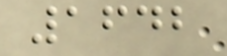1642
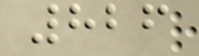826
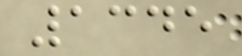1345
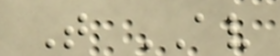T AV
